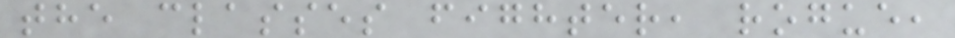the classes fighter, rogue,
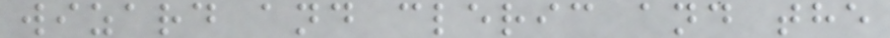wizard and cleric and the
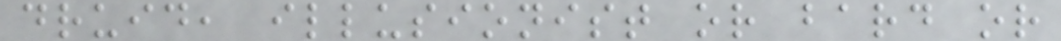druid, illusionist or bard or
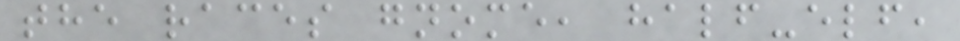the races gnome, half-elf,
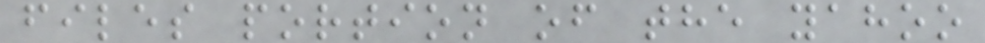files portion of the yahoo
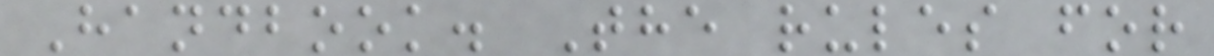Handbook. The rules for
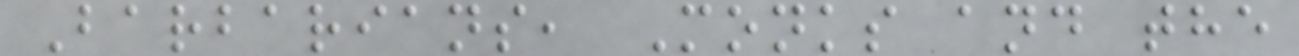Barbarians, Monks and the
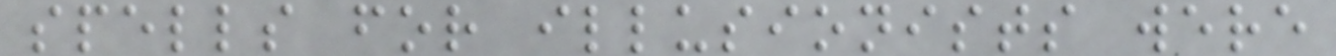spells for illusionists were
